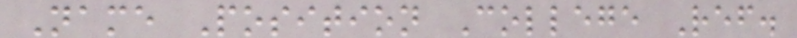Name Position College Ref.
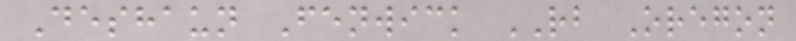Deshaun Fenwick RB Oregon
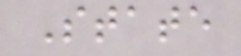State
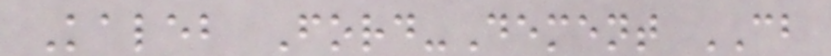Kaleb Ford-Dement CB
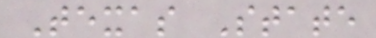Texas State
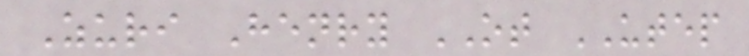Zuri Henry OT UTEP
